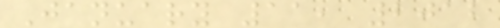January 11, 2012
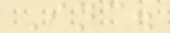Inc.
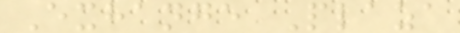Exhange Plaza
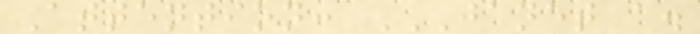Attention: JANET A.
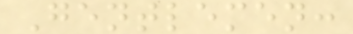Gentlemen:
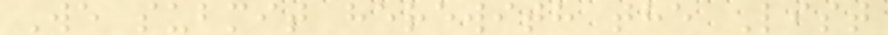We submit herewith the List
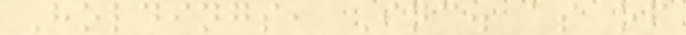Holdings, Inc. as of
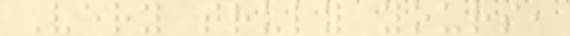Very truly yours,
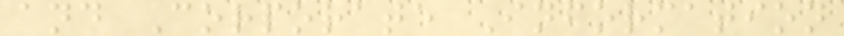and Corporate Information
